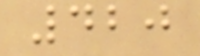420
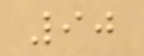90
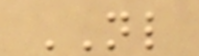NL
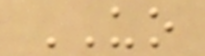UO
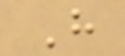H
